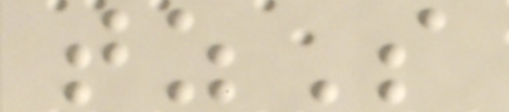tzS
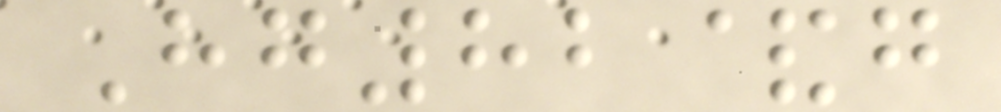Hg82&g
